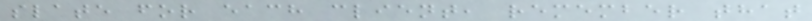slate for each client, remember that
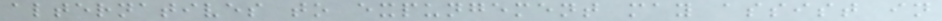alternatives to expungement may assist in
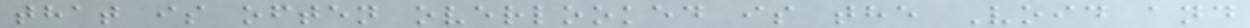that is often overlooked is the Void and
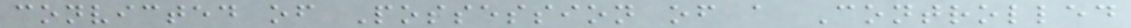convicted of Possession of a Controlled
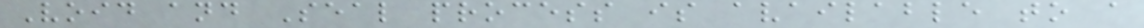Void and Seal process is available to a
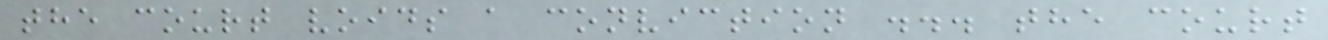the court voids a conviction ... the court
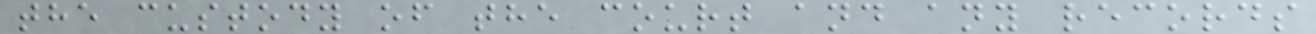the custody of the court and any records
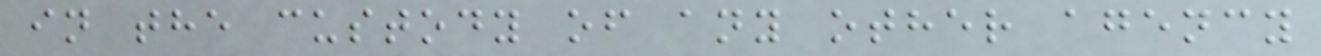in the custody of any other agency
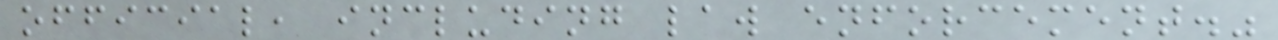official, including law enforcement."
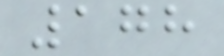178
